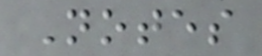Notes
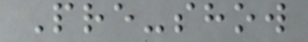Pre-show
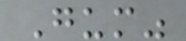Gum"
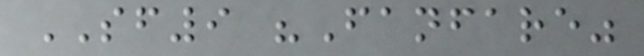SF9 "Fanfare"
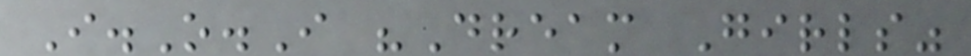I.O.I "Dream Girls"
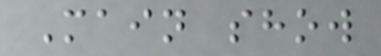Main show
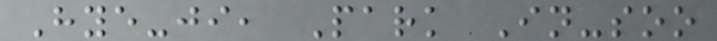Hye-ji, Park In-soo
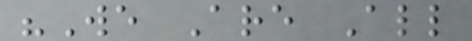"We Are All
